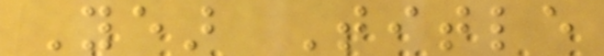Year Title
